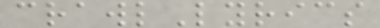crawlLyrics
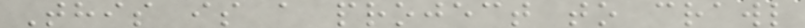This is a project to crawl
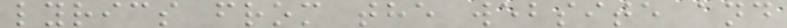lyrics from the website and
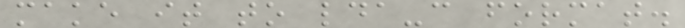make it to lda-c format.
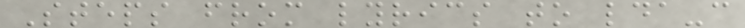Steps from lyrics to lda-c
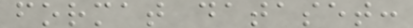format dataset:
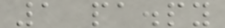1 pa.py
